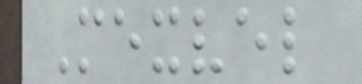Mexvel
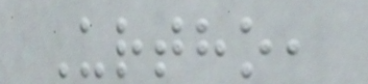Urtho,
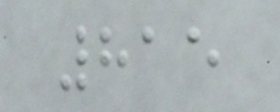815
